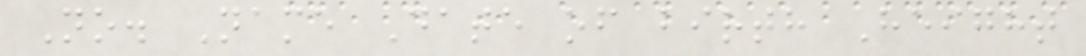No. Name Date of birth Height
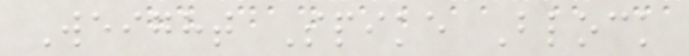Weight Spike Block
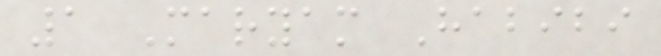1 Maryam Habibi
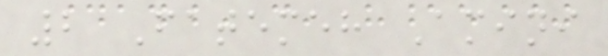2 Fatemeh Amini
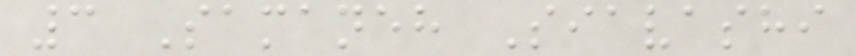3 Samaneh Siavashi
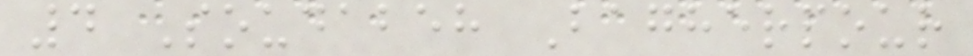4 Soudabeh Bagherpour
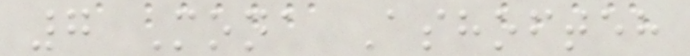7 Mona Ashofteh
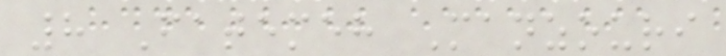8 Fatemeh Manzouri
